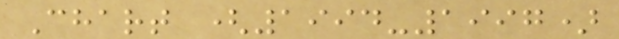Chart (1994-1997)
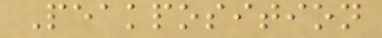Peakposition
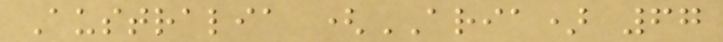Australia (ARIA) 67
